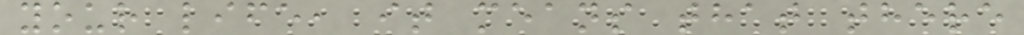your life, it means that there
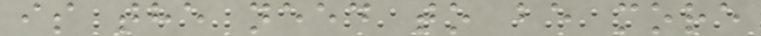is the need to be more
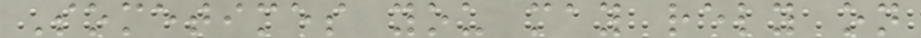Sometimes you may rely on
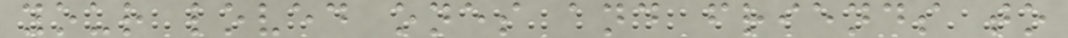your loved ones and friends to
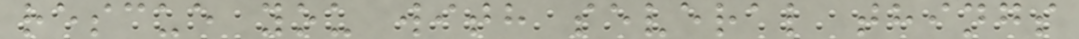rescue you with several things
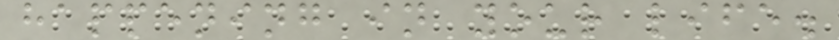happening in your life.
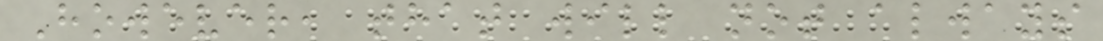However, that will not always
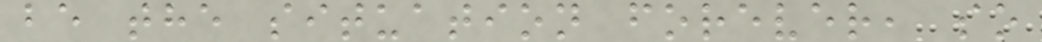be the situation forever, so
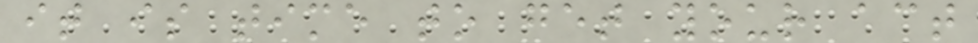it is time to get your act
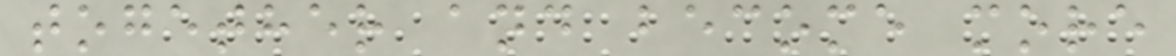together and become more
